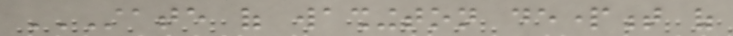STATE OF WASHINGTON DEPARTMENT OF
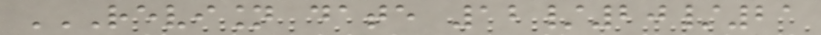REVISION DATE 12/20/21
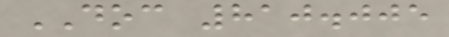DOC 810.005
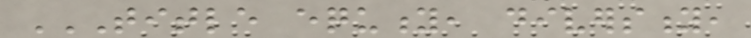TITLE EQUITY, DIVERSITY,
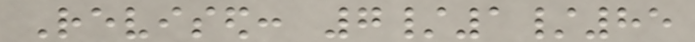Revised: 7/1/85
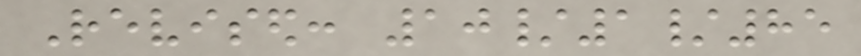Revised: 10/1/85
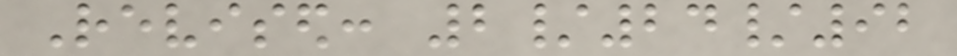Revised: 2/24/92
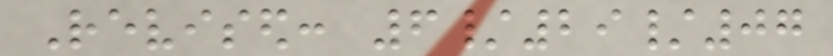Revised: 6/29/07
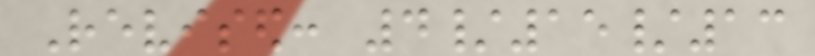Revised: 4/15/13
